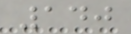140
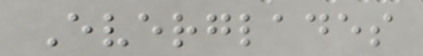Everglades
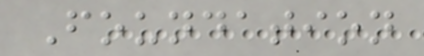Foundation
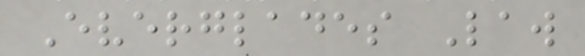Everglades Law
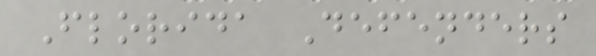Florida Defenders
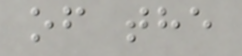of the
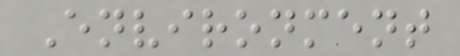Environment
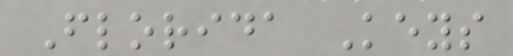Florida Keys
